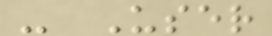- User
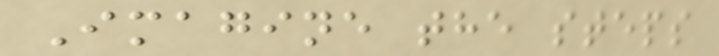Imagine the steps
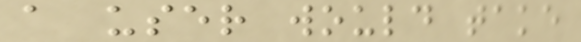a user would take
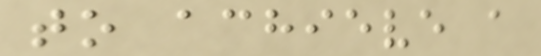to achieve a
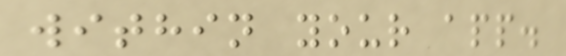within your app.
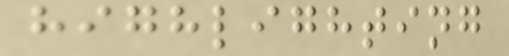highlighting
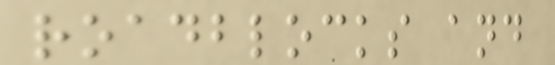roadblocks and
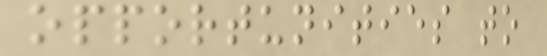opportunities to
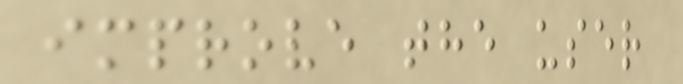improve the user
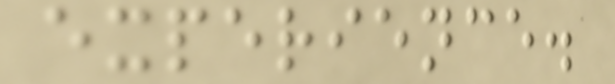experience.
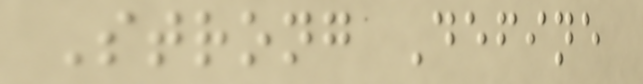Strong Define
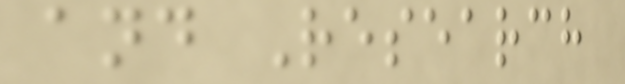and Research
